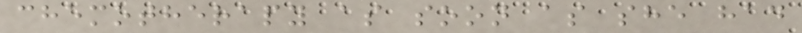chemotherapy as soon as she had
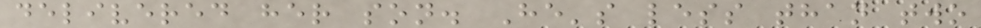delivered her son. He's less than two
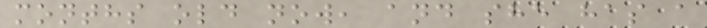months old now, and she has a
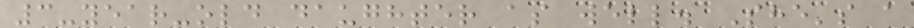3-year-old daughter as well. She's a
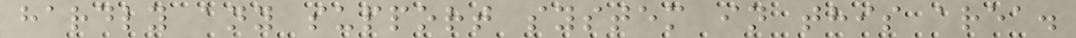hardly any support system in this area.
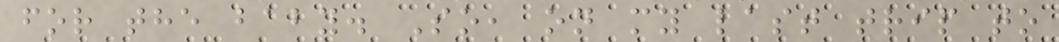for the baby. So, on my last trip to
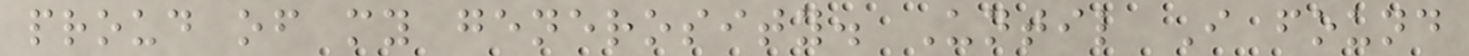proud of my generosity. Until I found
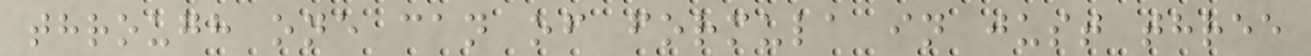through one can of formula in just three
